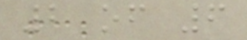2 of 6
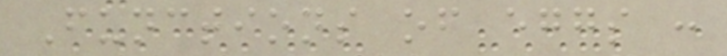Functions of eggs :
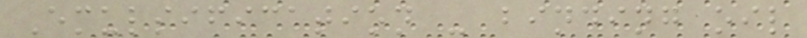Emulsification - binding oil
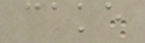cake
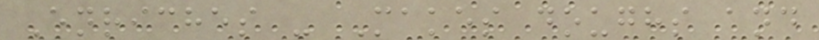Enriches - Makes doughs and
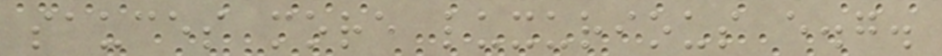sauces more luxurious e.g.
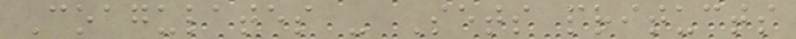Coagulates - Sets pritucts
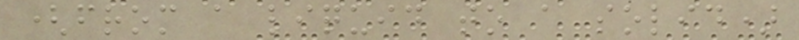(from a liquid to a solid)
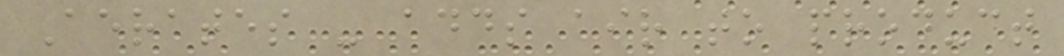Aerates - adds air to product
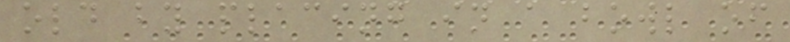old by placing in a bowl of
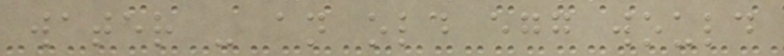water - an old egg would
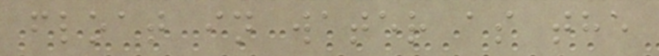float in water as the
